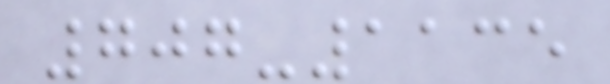707-1135
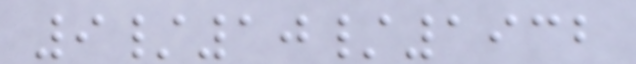9/10/1932
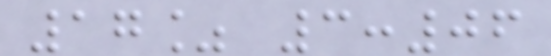17% 3:06
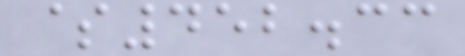$452.33
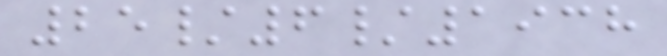25/6/1938
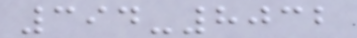394-8032
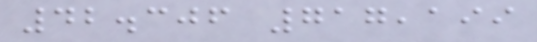42.306 717,199
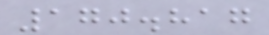170.817
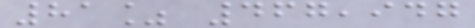81% 467,947
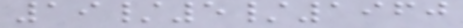19/5/1960
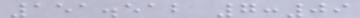151.512 7:09
